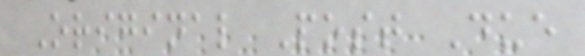Original Post Due
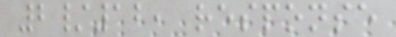2/12, response
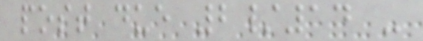post due 2/14 -
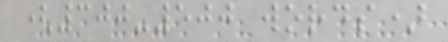(300-500 words)
